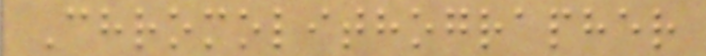Chromolithographer
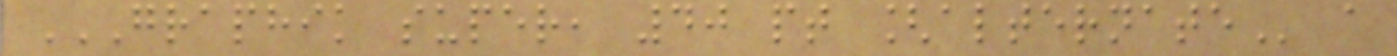GRAPHIK SUPER, 40 PT [ALTERNATE a
